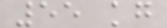55 kg
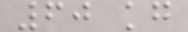60 kg
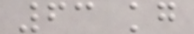63 kg
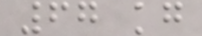67 kg
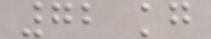72 kg
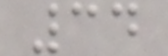34
